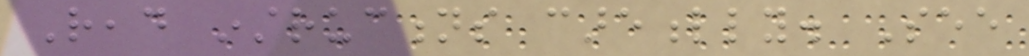Read instructions carefully. See
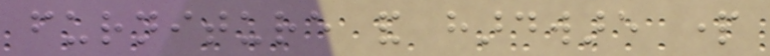furniture and hardware part
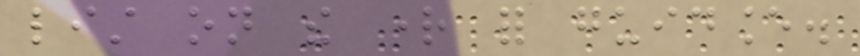list on the right for guidance.
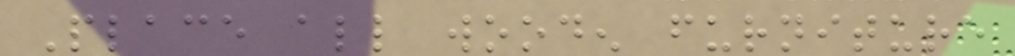Place all wooden furniture
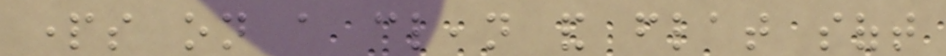parts on a clean and flat soft
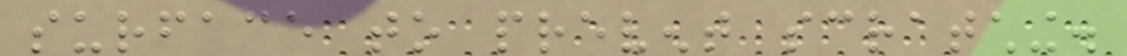surface to prevent scratching.
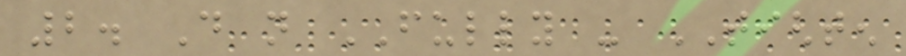2. Do not FULLY - TIGHTEN
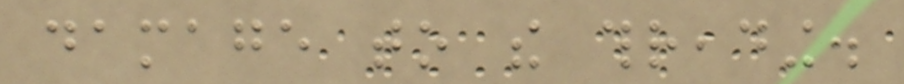damage to the threading.
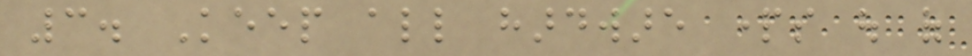3. Keep all hardware parts out of
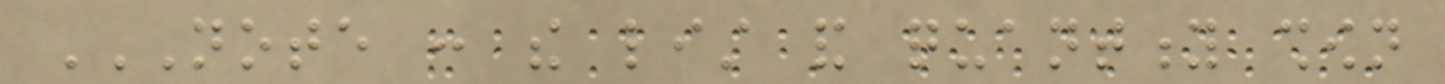NOTE : THE LIST AND QUANTITY SHOWN
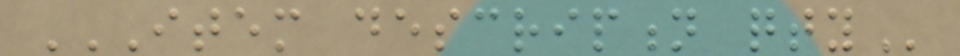ITEM DESCRIPTION QTY
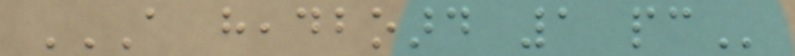A HEADBOARD 1 PC
